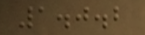1.0.2
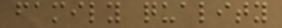family quality
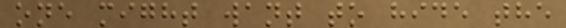one might want to hide the
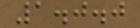1.0.0
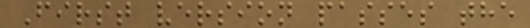First version passes the
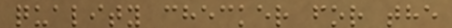quality checker for the
